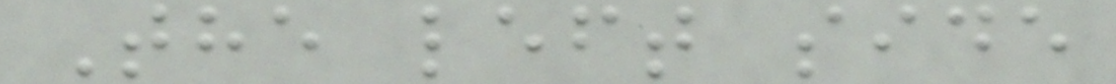The left side
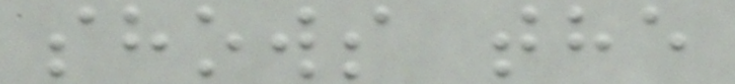shows the
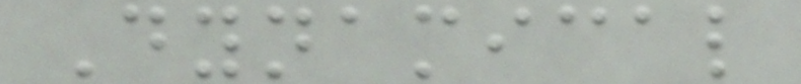Dynamical
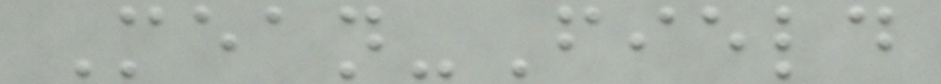Mean-Field
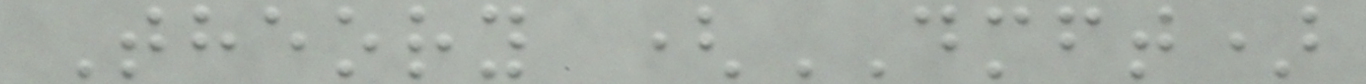Theory (DMFT)
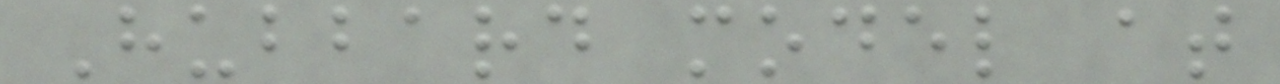Hubbard model at
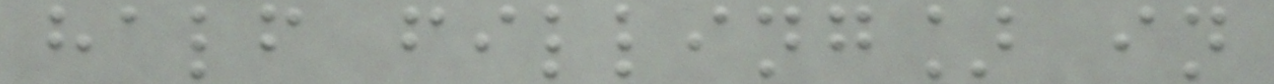half filling] in
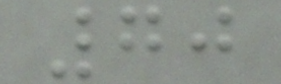70
